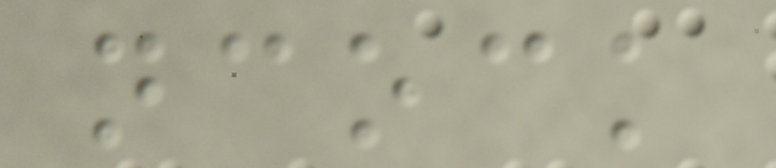ncock
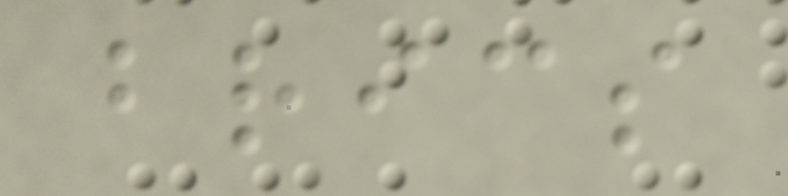brics
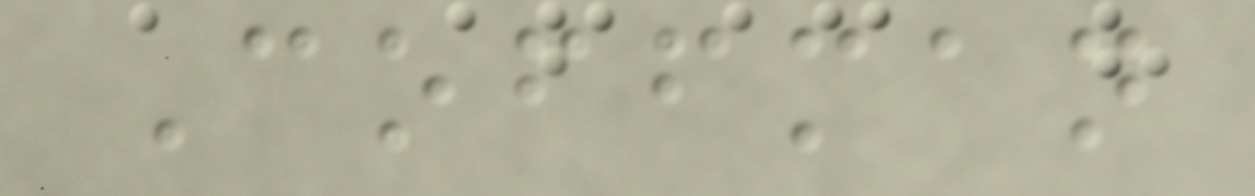Coffman
